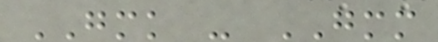GMK - GMM
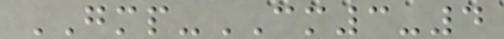GMP-CM3-4
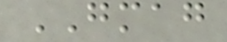GMAG
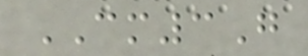CM3G
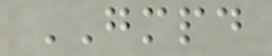GMPD
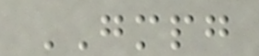GMPG
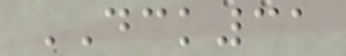DCK31
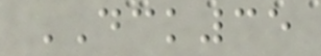DCK35
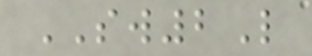SW2L
